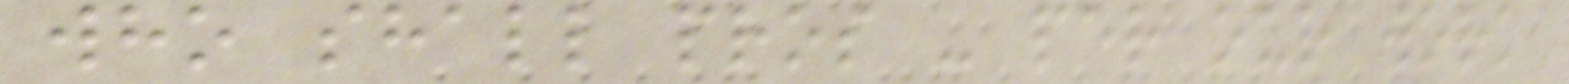who shall pros - per our work
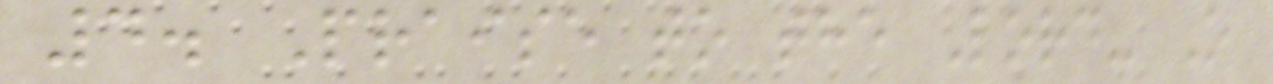4. Praise to the Lord- O
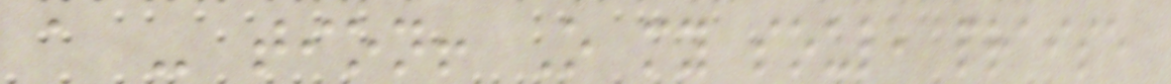a - tion! O my soul, praise
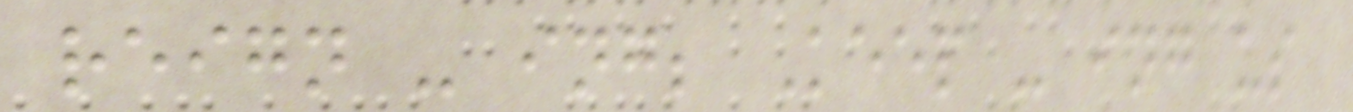reign - ing; Keep - ing us
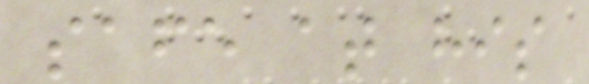safe at his
